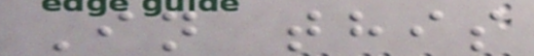In this
